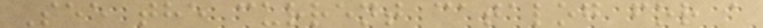See the current catalog for a
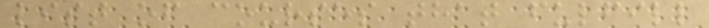list of courses that fulfill
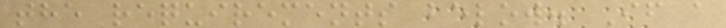the requirements below. If a
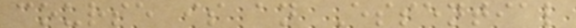course is an Essential
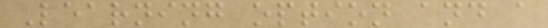Learning option and a
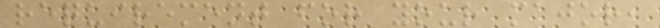requirement for your major,
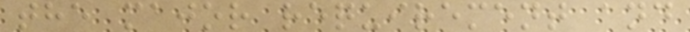the major requirement and
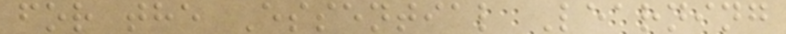for the Essential Learning
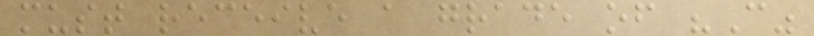must receive a grade of "C"
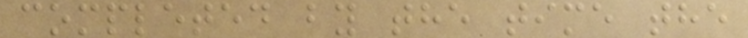completed by the time the
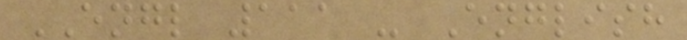ENGL 111 - English
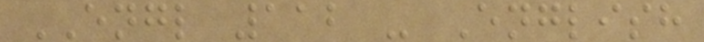ENGL 112 - English
